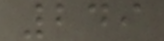249
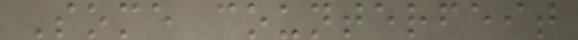Some counterfeit
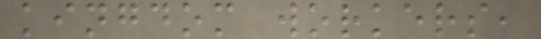kingdom workers,
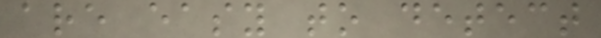are easy to detect
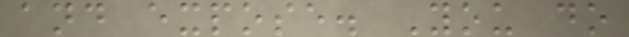and expose. You do
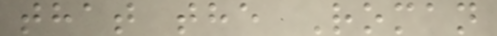that the Roman
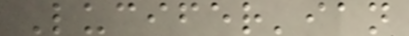Lucifer'ian
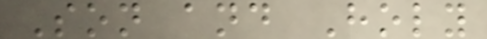Son and Holy
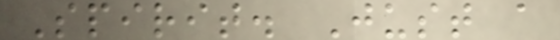Spirit. Just a
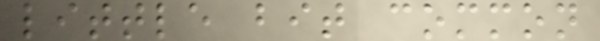little bit common
